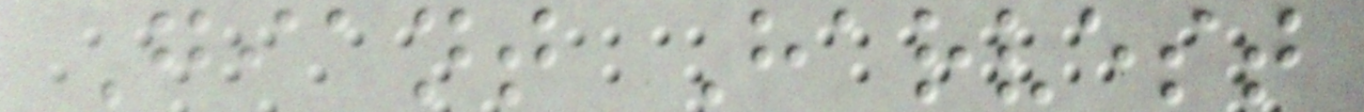Giant Harvest
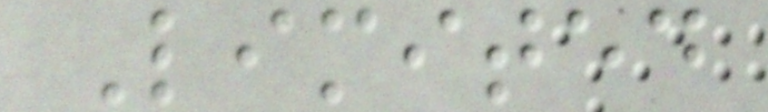Limited
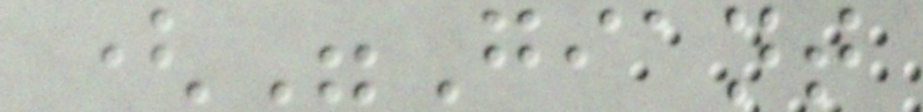("Giant
